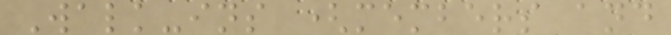Walk-ins (members and
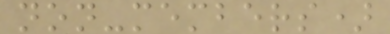non-members)
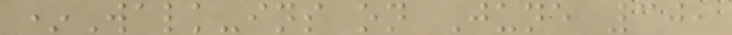*Walk-ins on June 30,
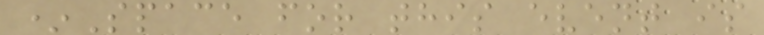*Space for this event is
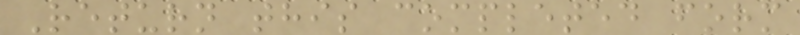Return this completed form
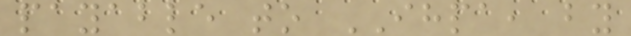payable to IHPA, by
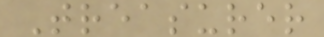Treasurer
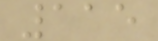115
